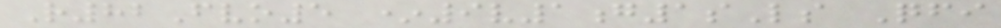R82Fvo5 *9v1g1sLs Qfi
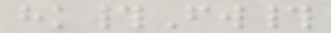hk#Fw#
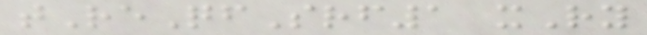tReQfSrf1 xRy
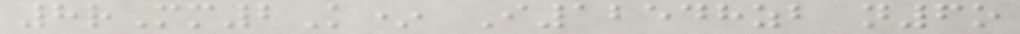8rMm2K* I12548zb n6o
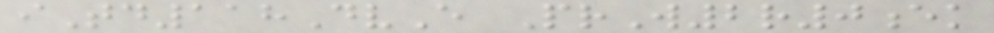iTd118DvE PrW2r0ek
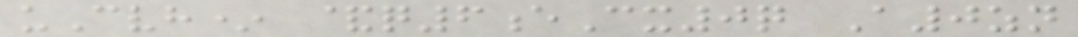uCvh* &q6eCx0q A0zn
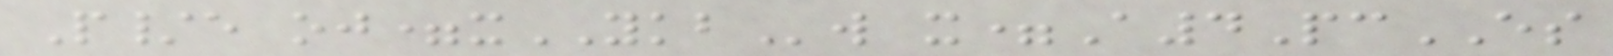P/e oj=xYKBw x=A4PcES
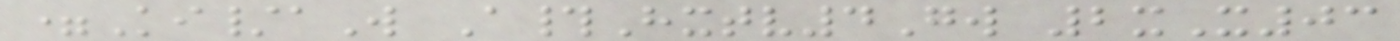=Ki/aW A#Hxtv4Gw 2xX03
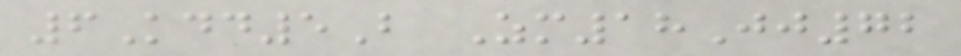6Kdd5B Zm18Jj72
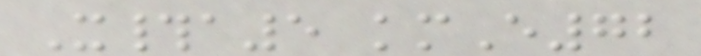X#a5 kmE72
